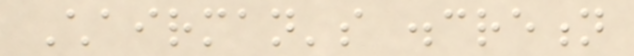Chairman's discretion
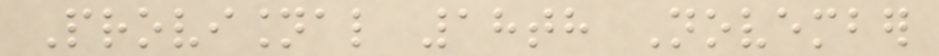Provisional 18th November
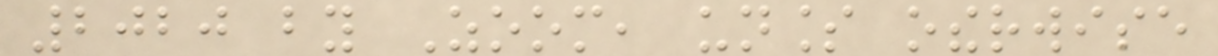2020 by Zoom, unless otherwise
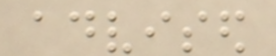advised
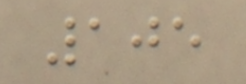105
